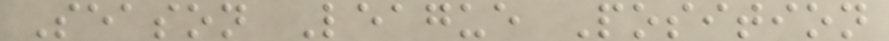Season League Position
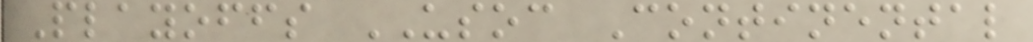Playoffs USOC Continental
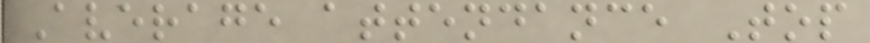Average attendance Top
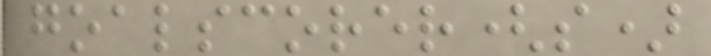goalscorer(s)
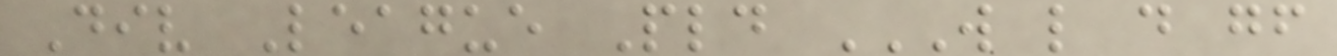Div League Pld W L D GF
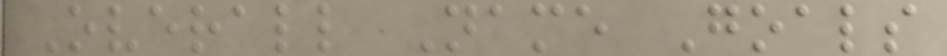Overall Name Goals
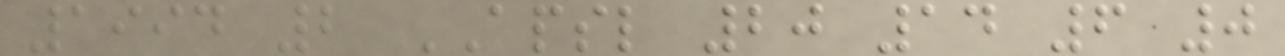1994 2 APSL 20 14 6 0
